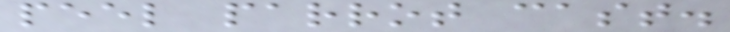peel parrot cast.
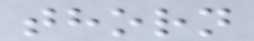thorn
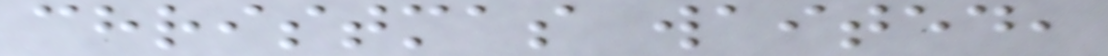christmas waited,
